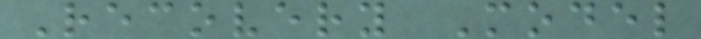Recovery Model
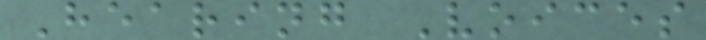Hearing Voices
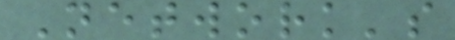Network's
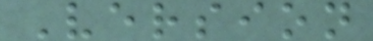Version
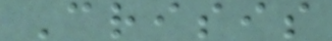Crisis
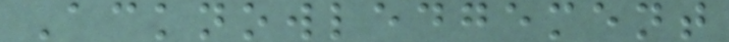Acknowledgement
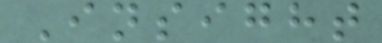Insight
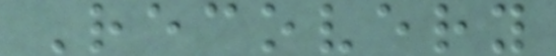Recovery
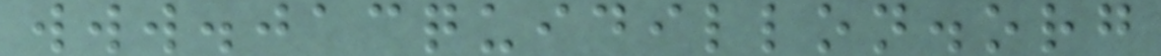www.jacquidillon.org
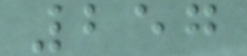257
